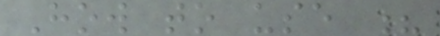How to use ?
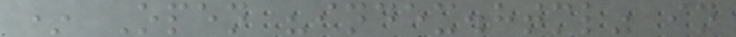* Open "index.html" in
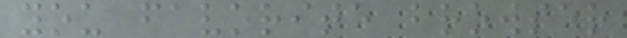you favorite browser
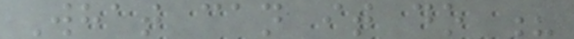What can it do ?
